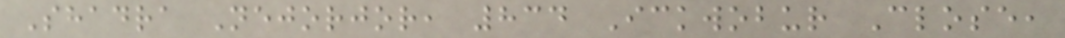Shadra Nejorjor, 834 Ickwobur Close,
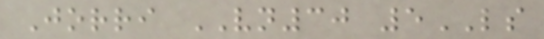Jorri VN30 5LS
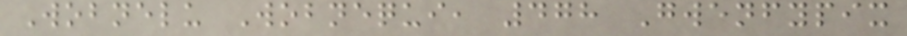Wobnelu Wobnequi, 478 Gwenfypix
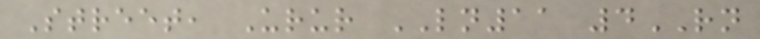Street, Urur LN11 4RN
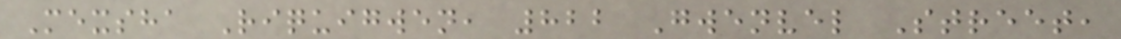Mexsha Riquigwen, 822 Gwenvel Street,
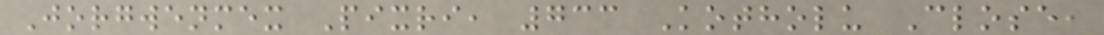Jorgwenmex Pixri, 733 Kotholu Close,
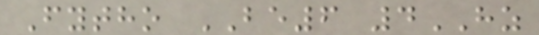Fytho BE6 4HZ
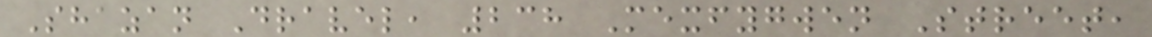Shazan Dravel, 238 Mexfygwen Street,
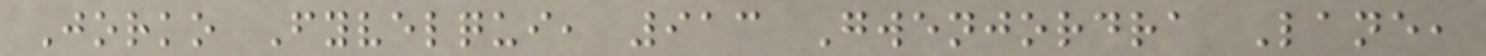Jorko Fyvelqui, 913 Gwenjordra Lane,
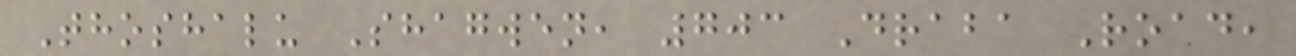Thoshalu Shagwen, 703 Draba Road,
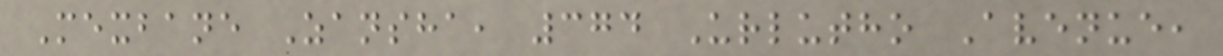Mexbane Zansha, 374 Urlutho Avenue,
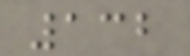132
